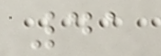41
